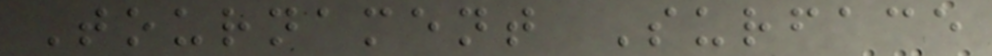Tournament Surface
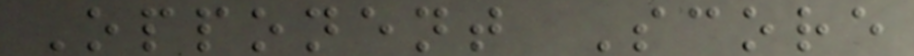Opponent Score
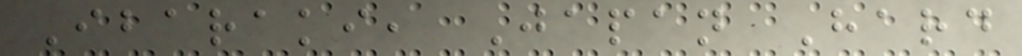Ibaraki, Japan Hard
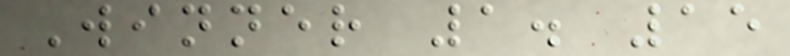Winner 1. 15
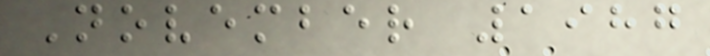November 1987
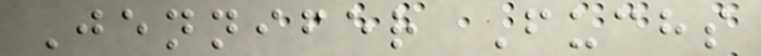Jennifer Fuchs
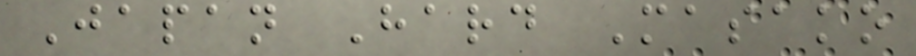Japan Hard Masako
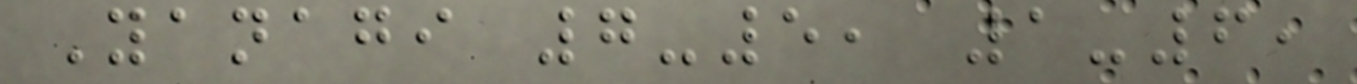Yanagi 7-5, 1-6,
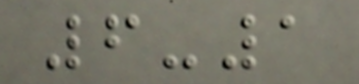6-1
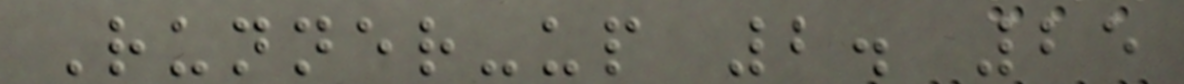Runner-up 2. 25
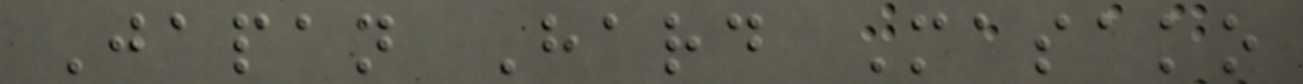Japan Hard Masako
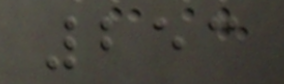253
